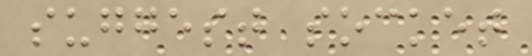suggest socket
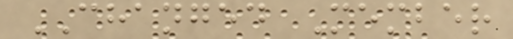CHANGED Member
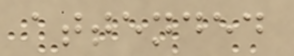attended
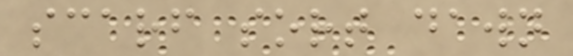scarf sort dawn
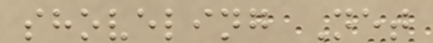shoveling Net
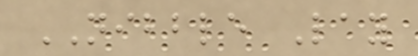NIBBLE Lay
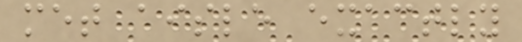met aisle exactly
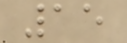15
